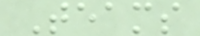Teams
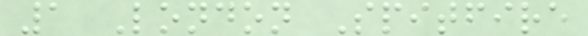1 London Spitfire
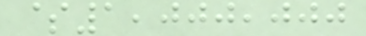$1,000,000
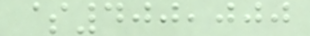$400,000
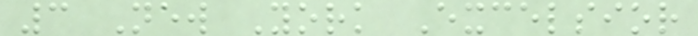3 New York Excelsior
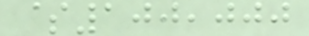$100,000
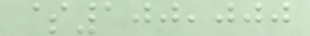$100,000
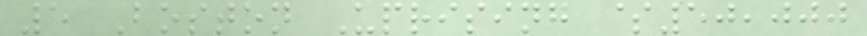5 Boston Uprising $50,000
